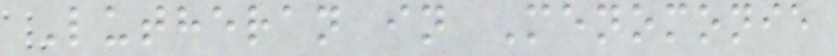Lutheran in Menomonie
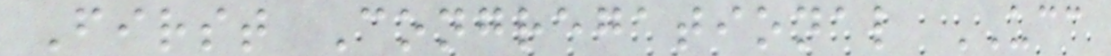First Congregational UCC
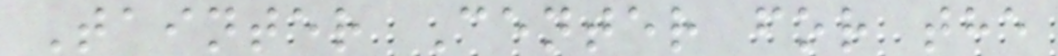Tainter Center for the
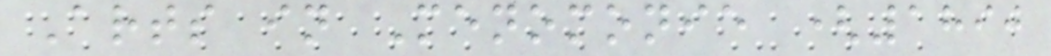Arts in Menomonie (1890
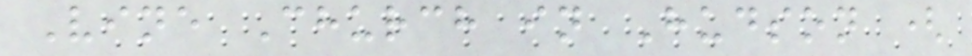Vine Church in Hudson (
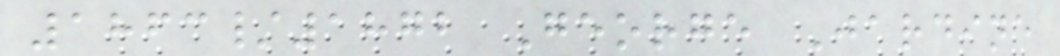1863/1872 George Jardine
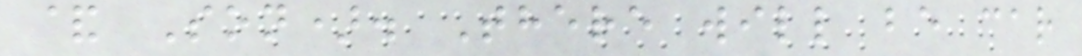& Son). There will be car
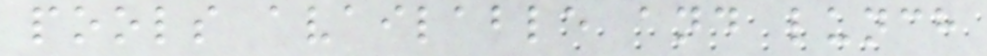pools available and lunch
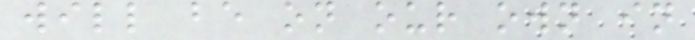will be on our own in
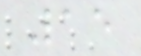15
